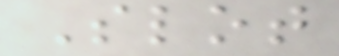Slot
